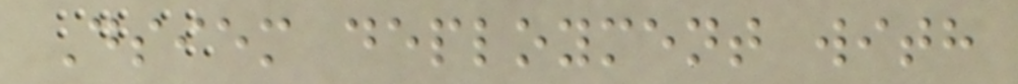Dsiem deployment with
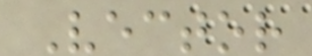Vector
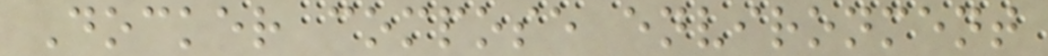Docker compose environment
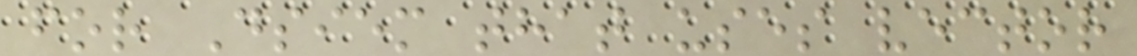for Dsiem that uses vector
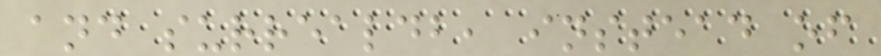and surrealdb, instead of
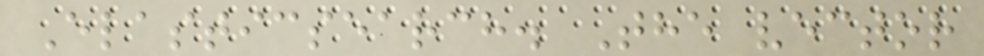Elasticsearch. The vector
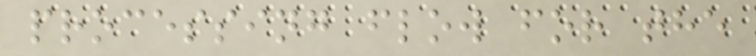processing flow for the
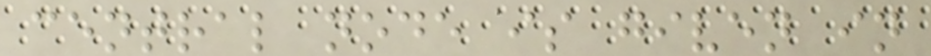central node is given in
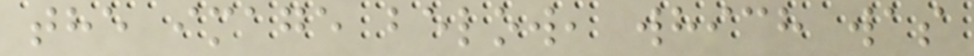the image below, which was
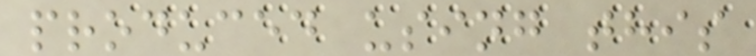produced using this
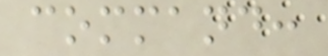command:
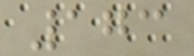173
